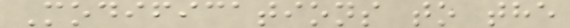Modifications to the
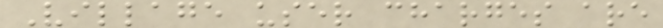Village user charges are
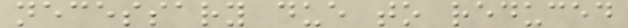necessary due to reduced
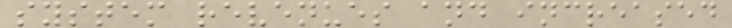system revenues and increased
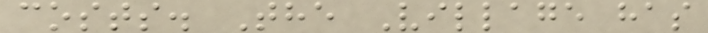costs. The Village has
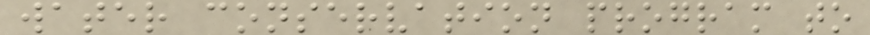water conservation program to
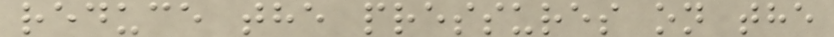reduce the pressures on the
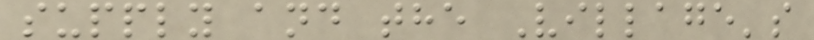supply and the Village's
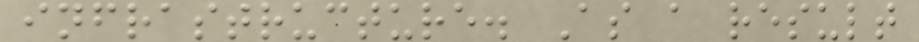infrastructure. As a result
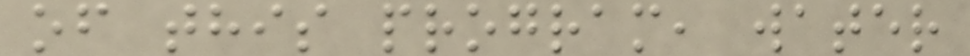of this program, water
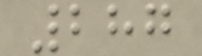287
